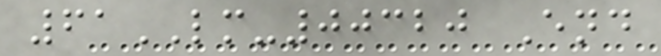61LM-00320 End
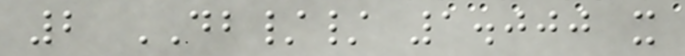2 DB// 1.000 x
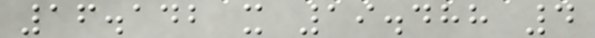16.142 x 19.488 4
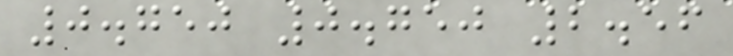0.750 0.750 2.56
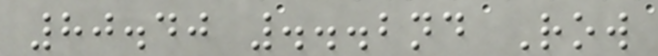80.40 ...2nd Row
